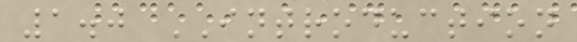1.0 INTRODUCTION
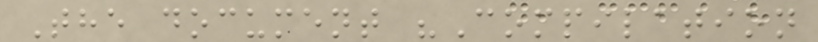The document "Compilation
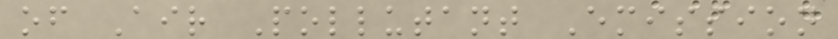of Air Pollutant Emission
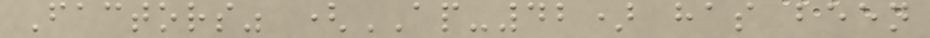Factors" (AP-42) has been
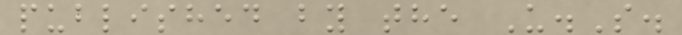published by the U.S.
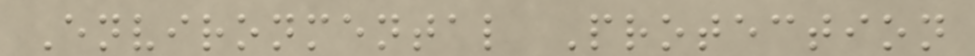Environmental Protection
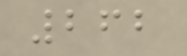262
